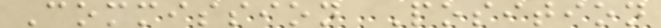Commission Position
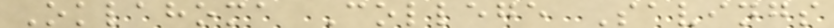Oklahoma College Savings
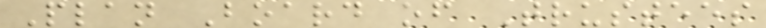Plan Board of Trustees
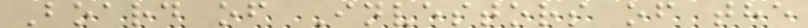Board of Investors of the
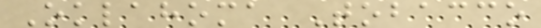Oklahoma Tobacco
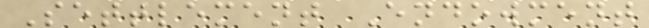Settlement Endowment
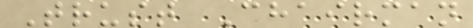Trust Chairman
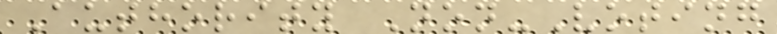Authority Non-Voting
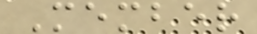Member
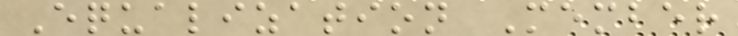Equalization Member
